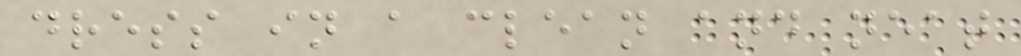dress in a clean and neat
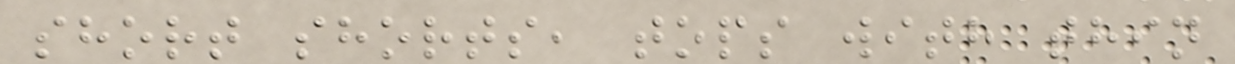short shorts, tops with thin
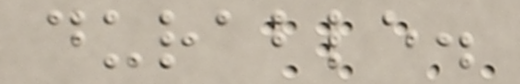durable.
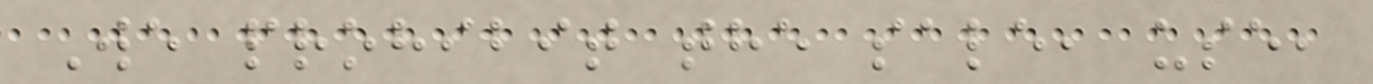We prohibit the sale, use,
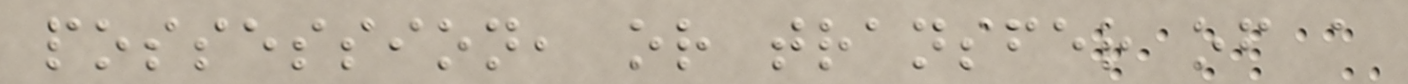possession, or transfer of a
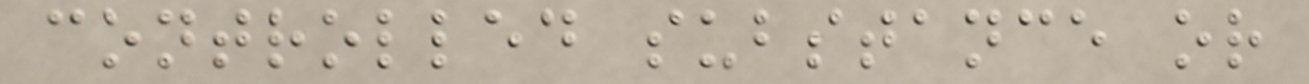controlled substance or
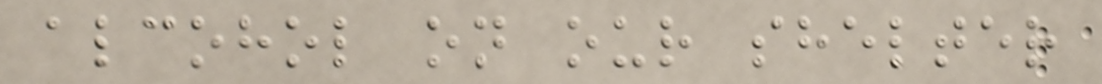alcohol on our shelter
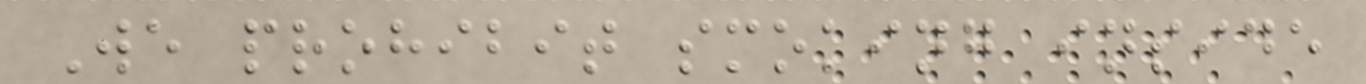We prohibit smoking inside
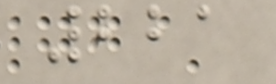221
